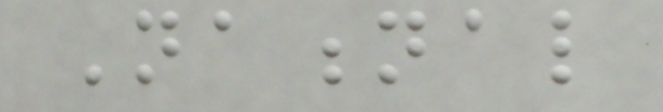National
